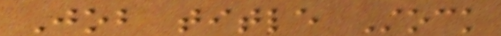Job title Stock
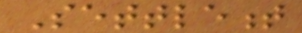Settlement
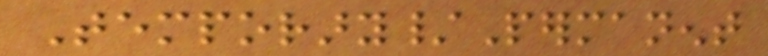Temporary/Permanent
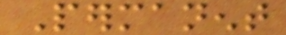Permanent
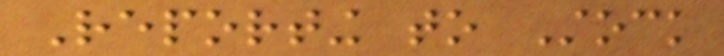Reporting to Stock
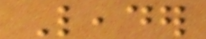Leader
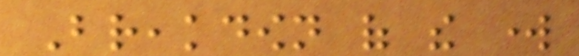Breakdown of the work
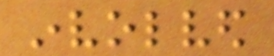involved
